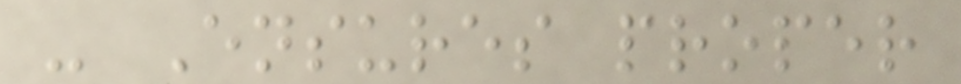- Ensures proper
